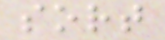sort
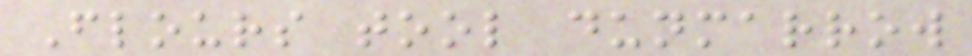Flours tool dunmarrow
